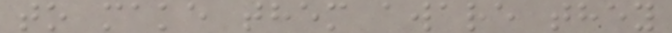to make them aware they
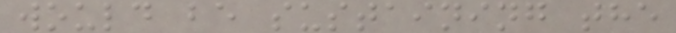would be sustaining the
